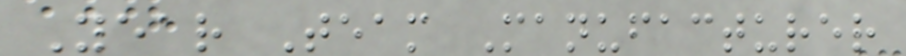Year Team Manufacturer
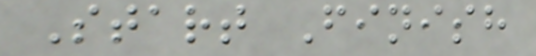Start Finish
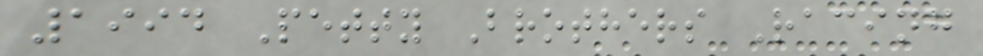1994 Petty Brothers Racing
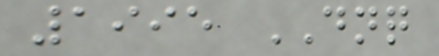1995 DNQ
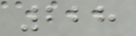228
